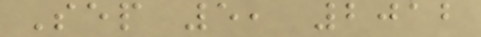Sep 5, 2012
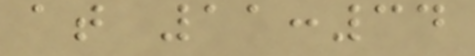at 11:34
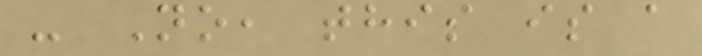- No, this is a
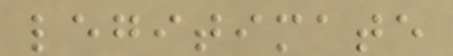legitimate
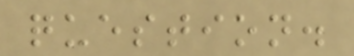question.
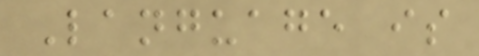Language is
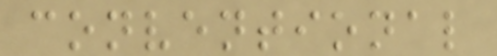conventional
